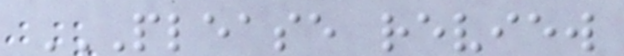PLEASE REVIEW
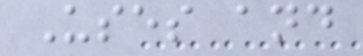Uses and
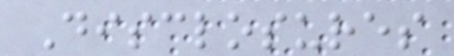Disclosures
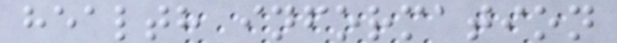health information
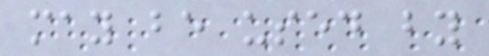may be used by
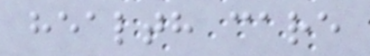health care
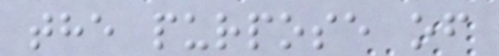the purpose of
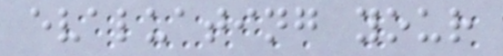evaluating your
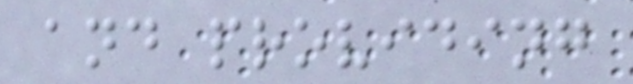and providing
